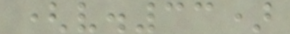(v.33)
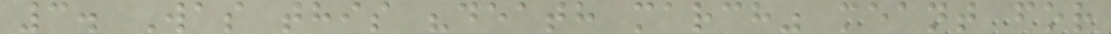3. Was this "death march" meant for
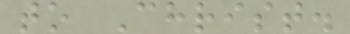to Christ.
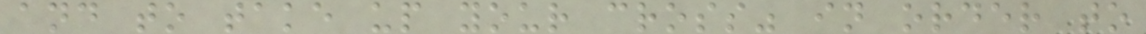and to take up your cross" in order to
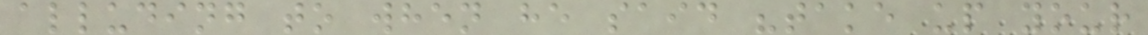alluding to when he said "take up your
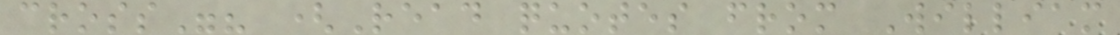cross"? (Read quotes from William
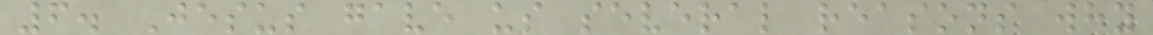6. Jesus gave us several reasons why
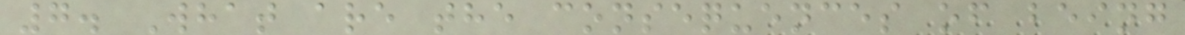7. What are the consequences of being
